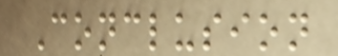Conclusion
